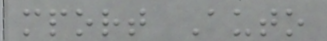mport Auto
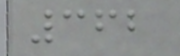362
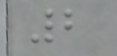2
